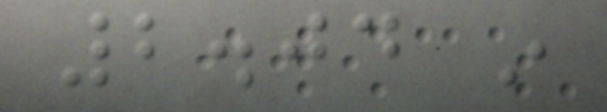2.04 in
